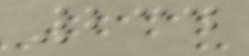234
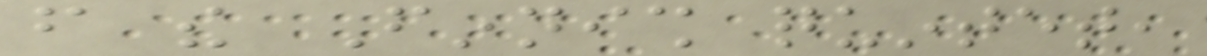from the Finnish quintet,
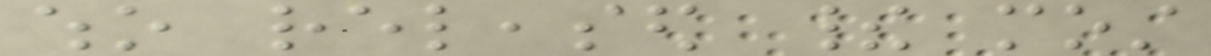who released their most
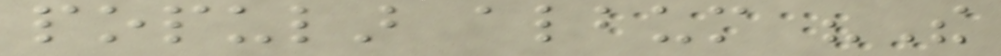popular album "The
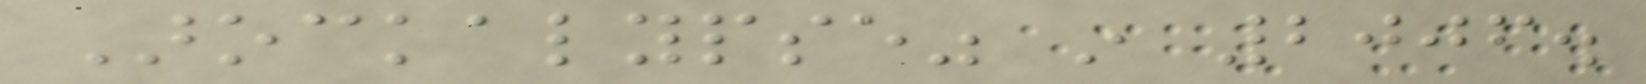Arockalypse" in 2006.
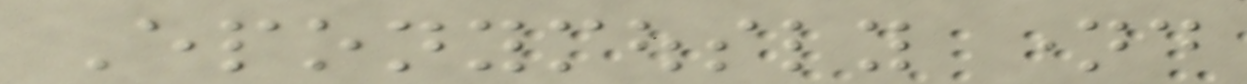Eponymously named
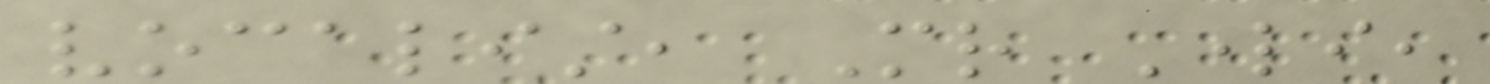vocalist, Mr Lordi,
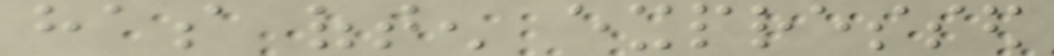has often expressed
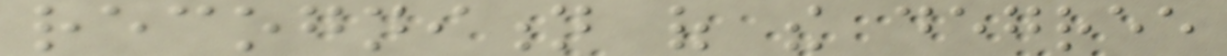recognition of the degree
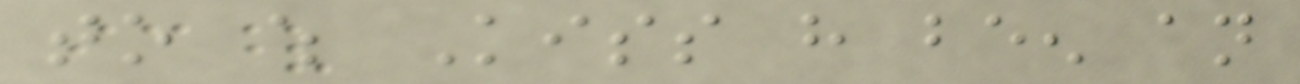to which Kiss have been an
